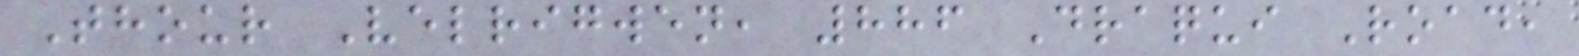Thour Velrigwen, 886 Draqui Road,
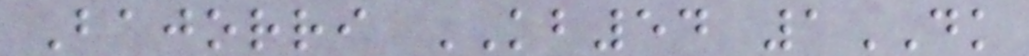Bajorri KB54 1DK
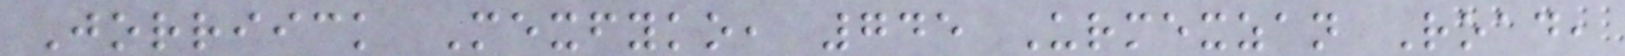Jorriick Mexfyko, 745 Urmexzan Road,
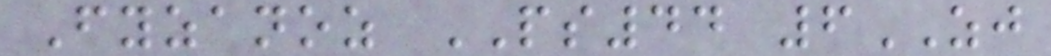Fyzanoz PS44 6ZJ
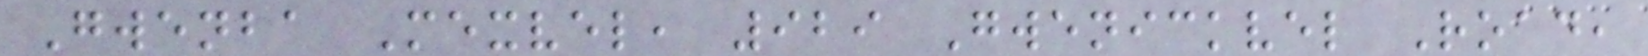Gwenba Mexvel, 929 Gwenickvel Road,
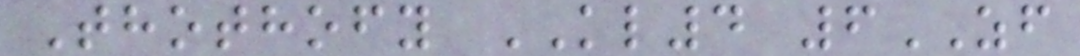Thothofy KL4 6ZF
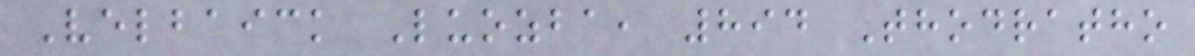Velbaick Luozba, 894 Thodratho
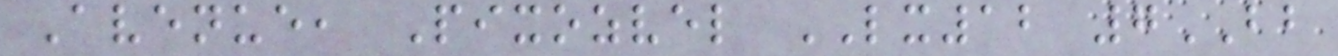Avenue, Pixozvel LX12 7BB
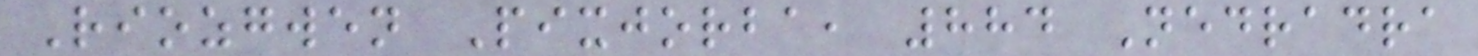Riozgwen Pixjorba, 884 Nedradra
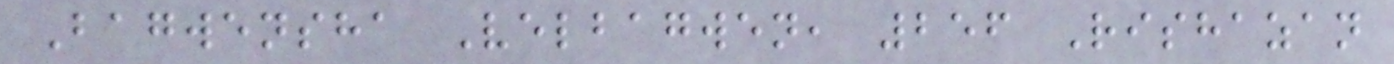Bagwensha Velbagwen, 256 Rishazan
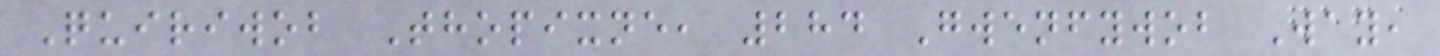Quiriwob Thopixne, 284 Gwenfywob Way,
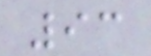93
